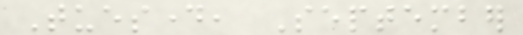Tuesday, September
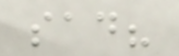sad?
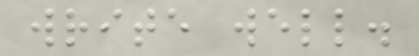write well.
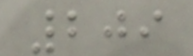209
